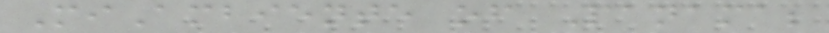MiAmbiente of Panama;
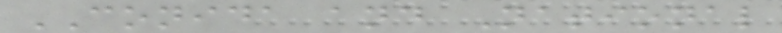CONIDA and National
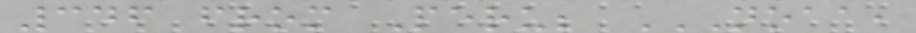346 from Peru; NOAA,
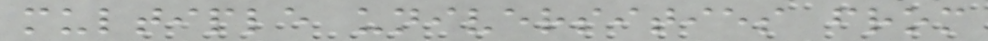multiple universities from
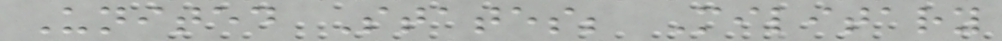United States; Military
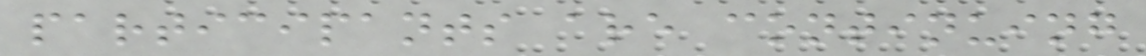participants are continuing
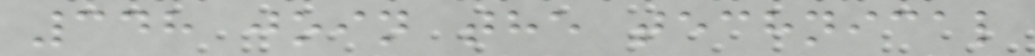348 join the technical
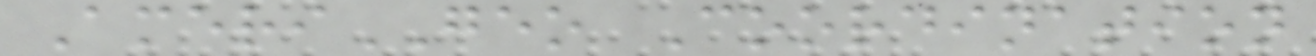AmeriGEO Coordination
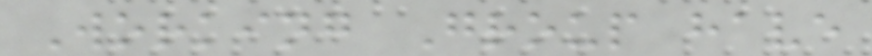Working Group have
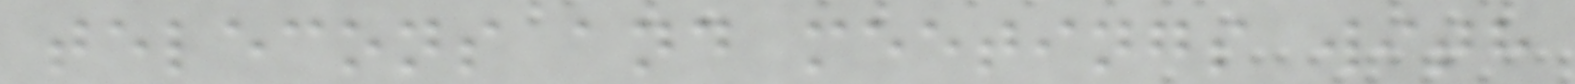telecons and meetings with
